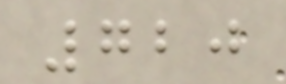720
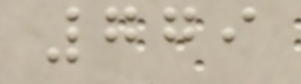779
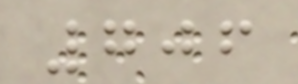706
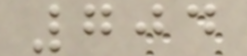704
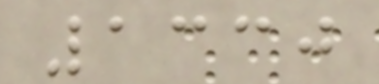1330
